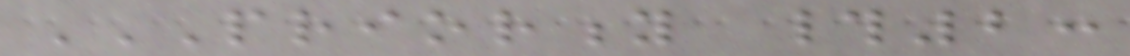PRIORITY #2:
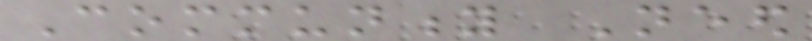Community Need
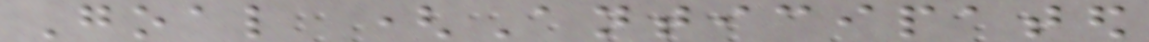Goal (Anticipated
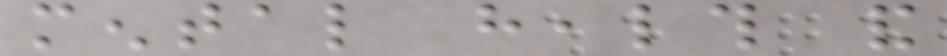mental health and
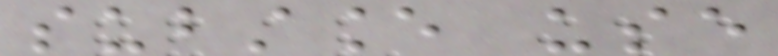substance use
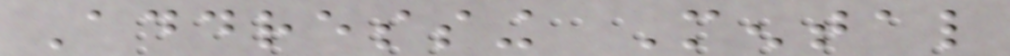Addressing Mental
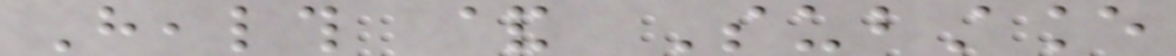Health & Substance
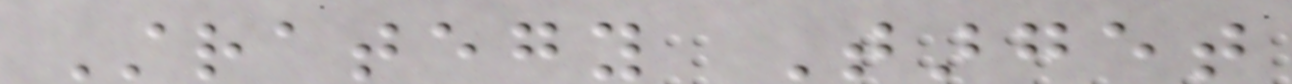Strategy Target
